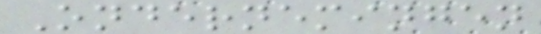Ondernemingen
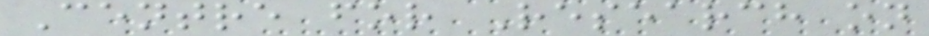Centre for Research on
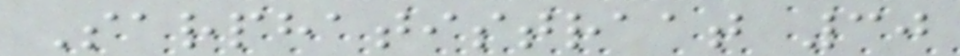Sarphatistraat 30
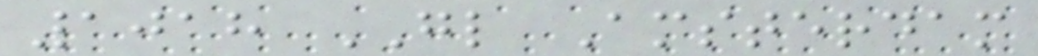1018 GL Amsterdam
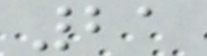21
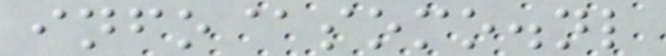info@somo.nl
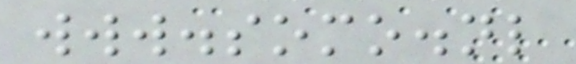www.somo.nl
